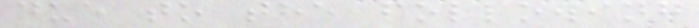due to the following
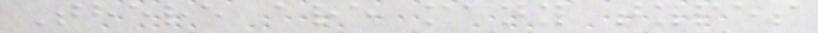There are many types
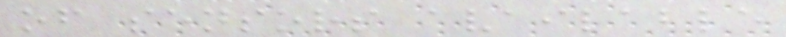of sensors available
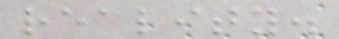reality.
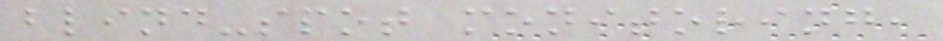blind-spot monitoring,
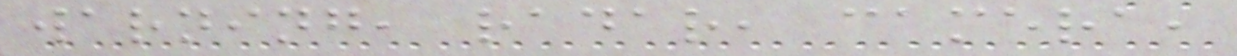warning, radar, camera,
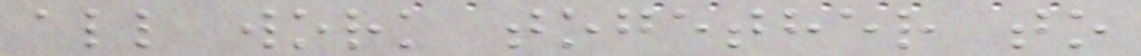all work together to
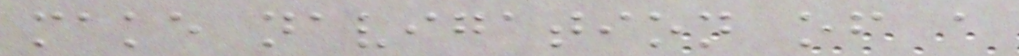make navigation of a
